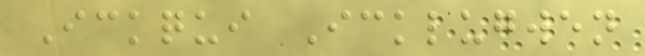Ickqui Icklugwen
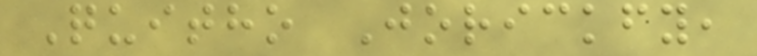Quitho Jorickfy,
